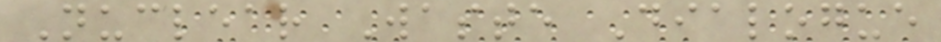Nuclear Waste Dialogue
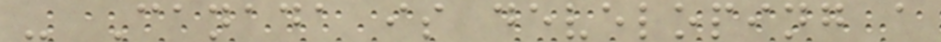- Canada is developing a
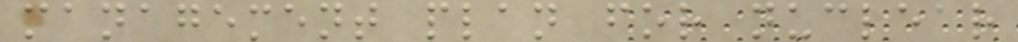management plan for nuclear
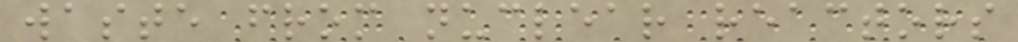waste from nuclear reactors
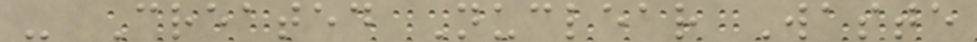- Created Nuclear Waste
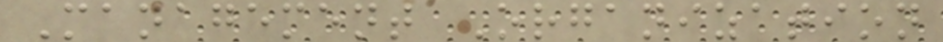Management Organization
